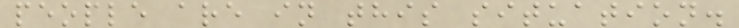people are in this situation.
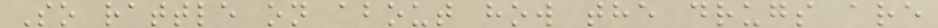So rattle on about how the drugs are
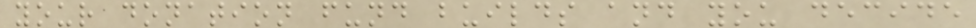your donation fund builds and you decide
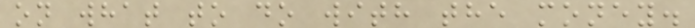on what to do with the money.
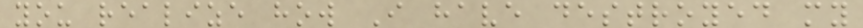you realize how I have destroyed my
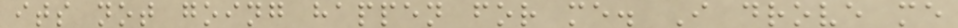its not going happen for me. I drove me
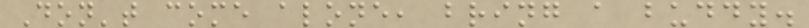Don't come alone, bring a buddy.
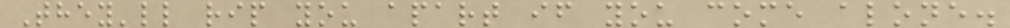They'll rip you apart if you come alone.
